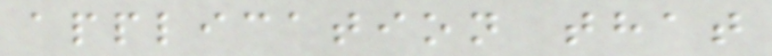application that
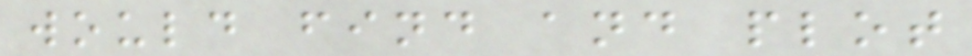would find and plot
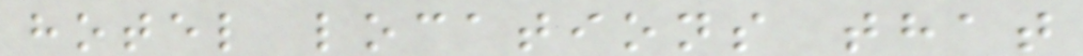hotel locations that
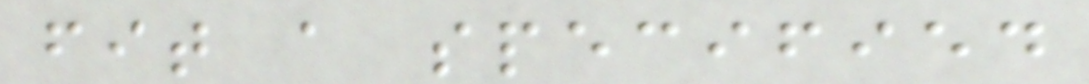fit a specified
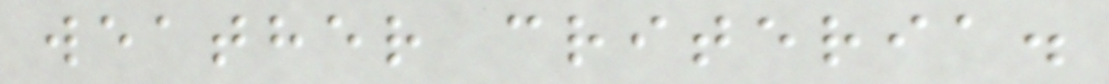weather criteria.
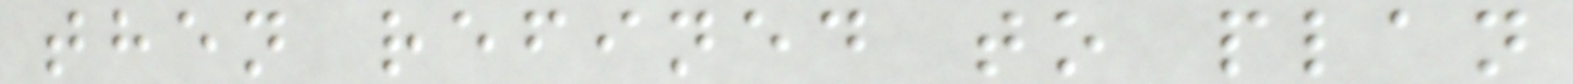then refined to plan
